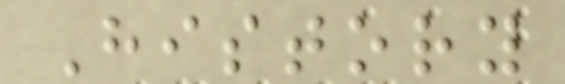History
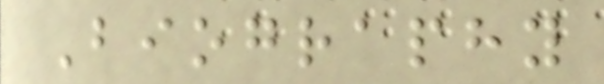Biography
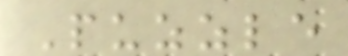Puzzle
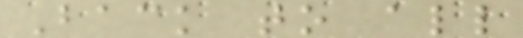Back to all
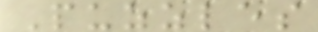Puzzles
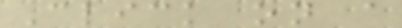Click on a
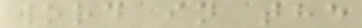word in the
